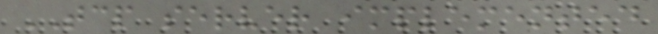TCP server implemented
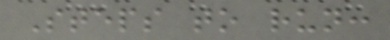Steps to run:
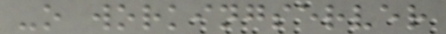-o workingserver
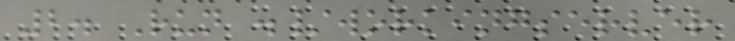2. Run ./workingserver
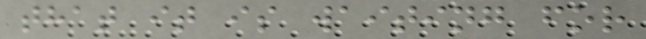that it is waiting for
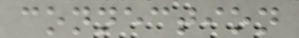connection
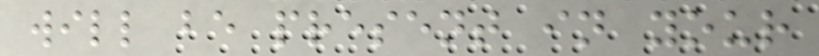will be present in your
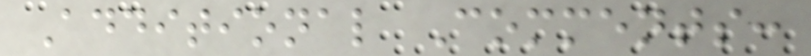Additional Comments:
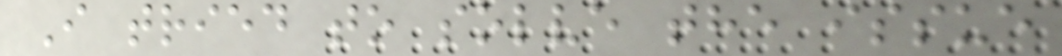I tried to solve the issue
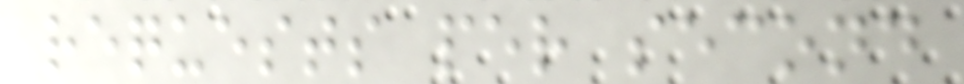requests per second
